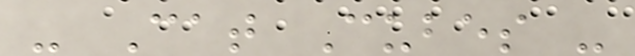- Cat Cubes -
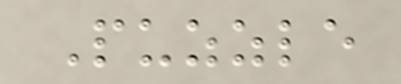Puzzle
